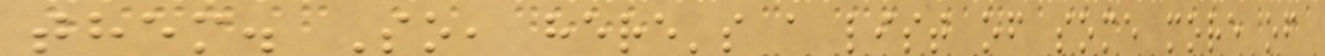them. So, here's a list of some more of
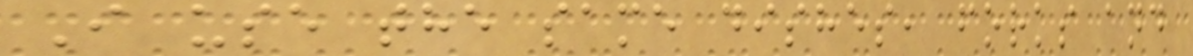I use the same dishes, forks and
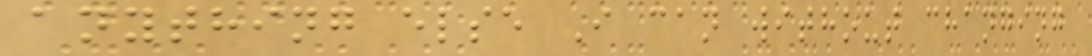anything else I can without changing
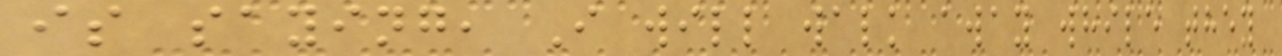is saying, I will walk away while they
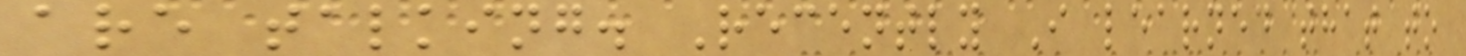are talking. Recently I learned that to
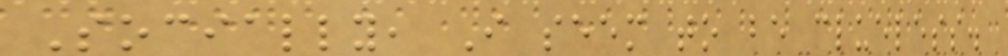Socially, I seem to be clueless.
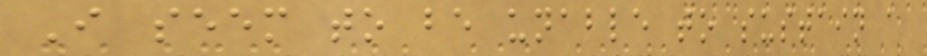I seem to be unable to sustain a
